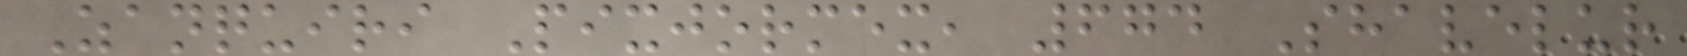Zanquiri Pixjormex, 674 Shavelur
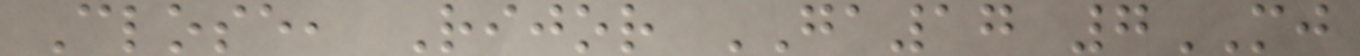Close, Rijor GA17 7MJ
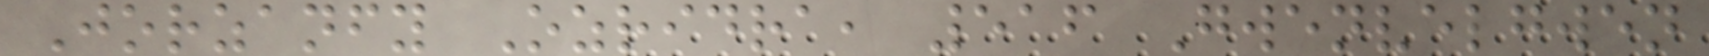Jorzanfy Ozridra, 516 Gwenvelgwen
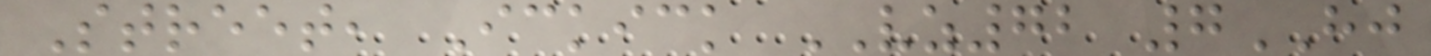Street, Ickick VZ72 7HJ
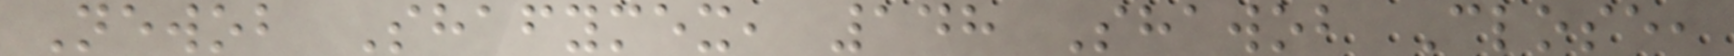Newob Shafymex, 148 Shawob Close,
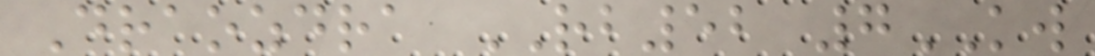Draozdra RB52 7KW
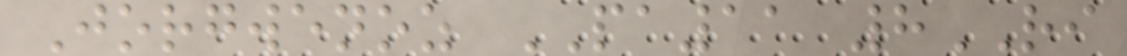Jorgwenoz PA11 8RI
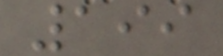199
